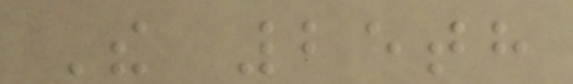The 25th
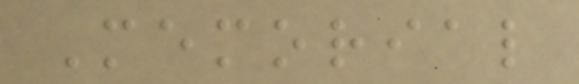Memorial
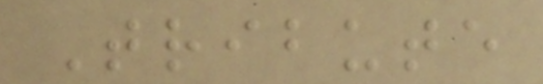Tribute
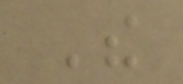The
